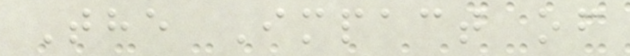The Impact of
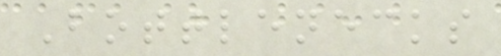Bottlenecks
